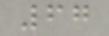67
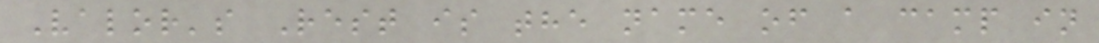Valor's Rest is the name of a camp in
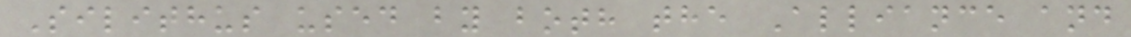Silithus used by both the Alliance and
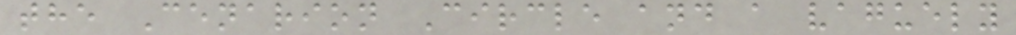the Cenarion Circle and a vaguely
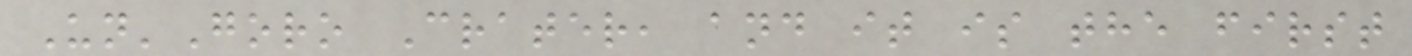Un'Goro Crater, and it is the first
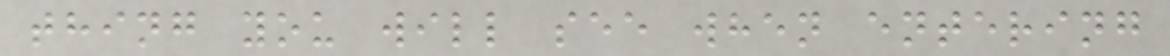thing you will see when entering
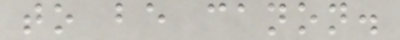to be canon.
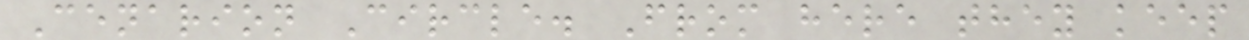Cenarion Circle. From here they keep
